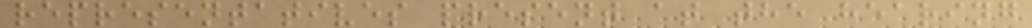representatives present at the hearing
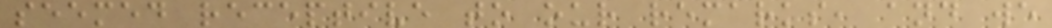seemed receptive to our remarks, and we
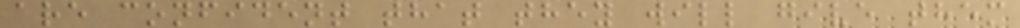are confident that they will give them
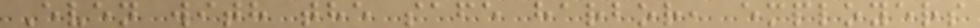Even with the safe harbor, employers
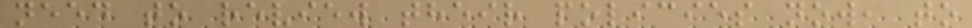need to review their policies now, to
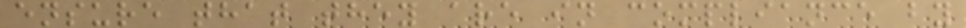ensure that they are in compliance by
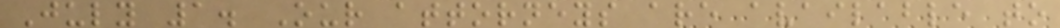July 1. Our attorneys are available to
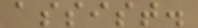assist.
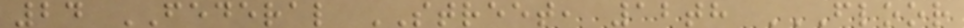24 FEDERAL STREET, 12th FLOOR
